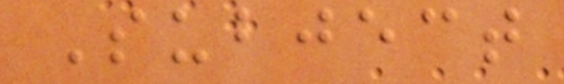Subject
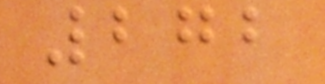272
